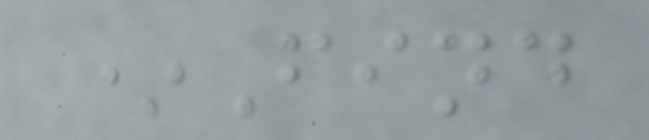*Find
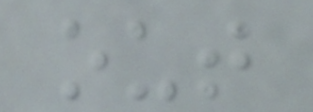out
